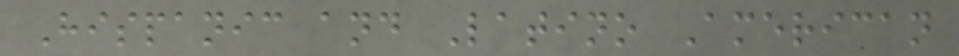Hispanic and Latino American
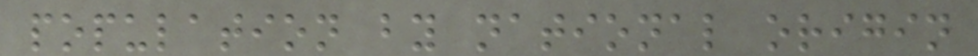population by national origin
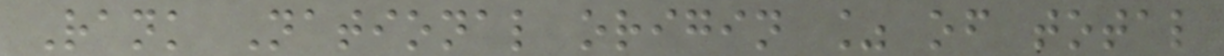Rank National origin % of total
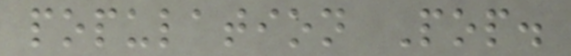population Pop.
